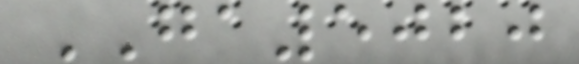GA5020
